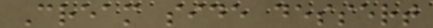Cream side dessert
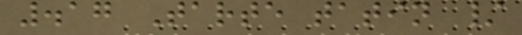.17 Tarte tatin /
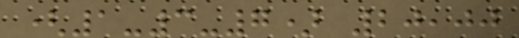(1-3-7) 20,00
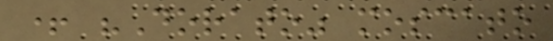+ "Dorato" moscato
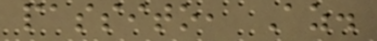passito, Az.
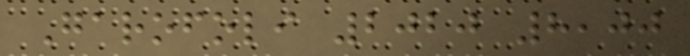Garofoli 2020 8,00
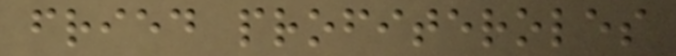fried profiteroles
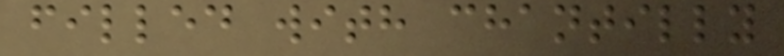filled with chantilly
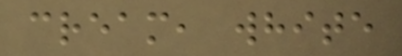cream, white
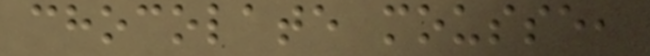chocolate mousse,
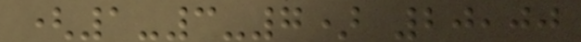(1-3-7) 20,00
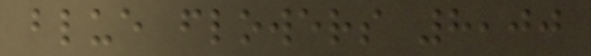blue flowers 8,00
